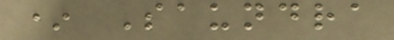* Saundra
